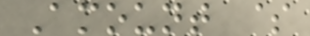Amount $
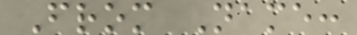From Name:
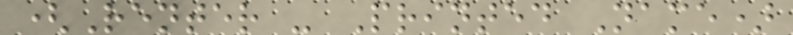(Renter - Printed Name)
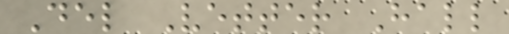Del Vetter Hall
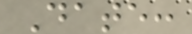Date:
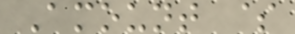Amount $
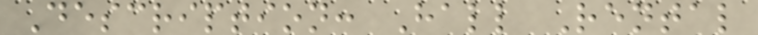Description: Hall Rental
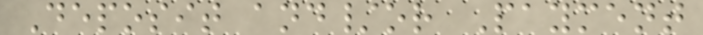Deposit and/or Payment
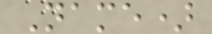Name)
